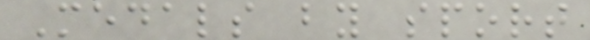Medals by sport
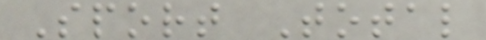Sport Total
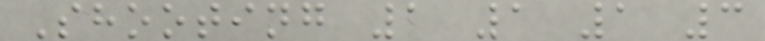Shooting 1 1 1 3
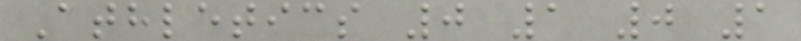Athletics 0 1 0 1
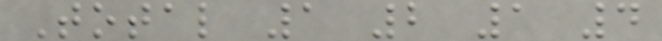Total 1 2 1 4
